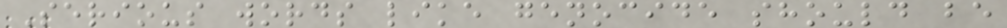Serious words like genocide should be
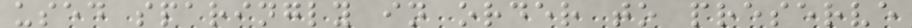used sparingly in order to preserve
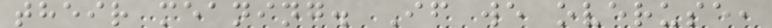their meaning. If we overuse,
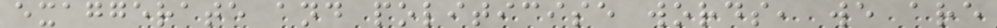exaggerate and politicise words, we are
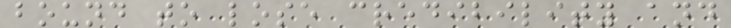bound to lose credibility and
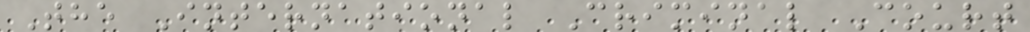The International Criminal Court
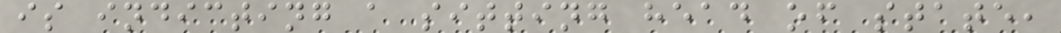is indicting a sitting head of state,
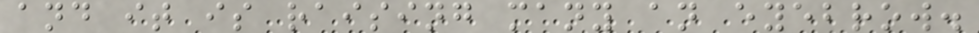and it is raising many an eyebrow.
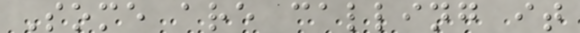Some are calling it
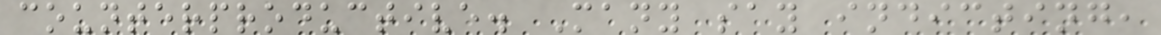counterproductive. Many say indicting,
